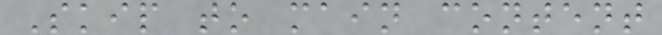Skip to main content
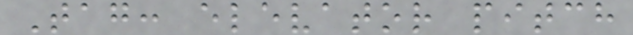Tag: elevator pitch
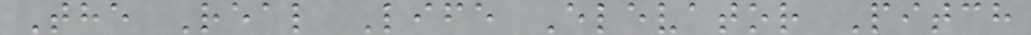The Real Life Elevator Pitch
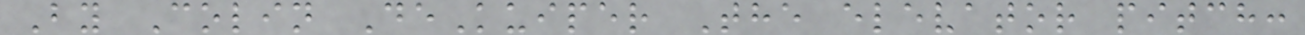By Colin DeKuiper The elevator pitch:
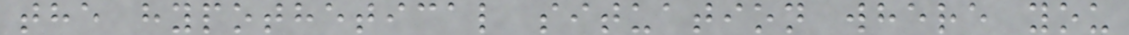the hypothetical situation where you
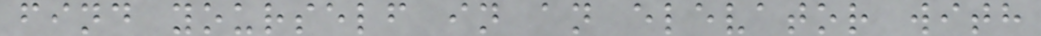find yourself in an elevator with
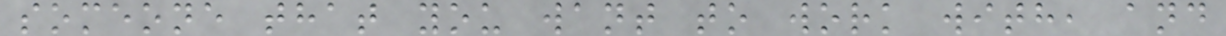someone that you want to work with, and
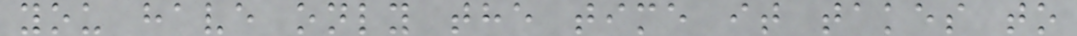you have only the time it takes to
